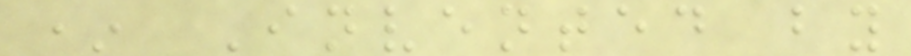* Invented by
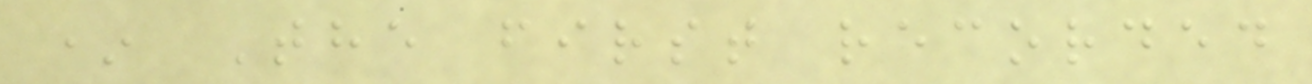* The first recorded
